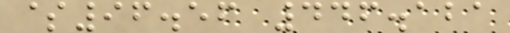$96.56 446.121
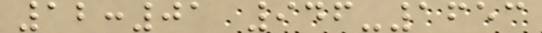12:01 946-1653
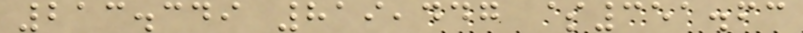213.349 819,447 $351.63
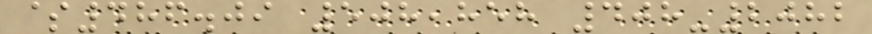$486.09 508,858 408-2082
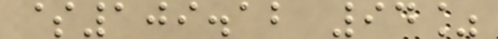$109.12 94%
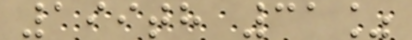199th 31%
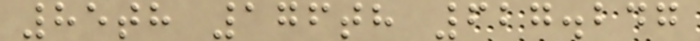85th 176th 627.247
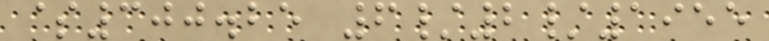$300.25 6/2/1955
